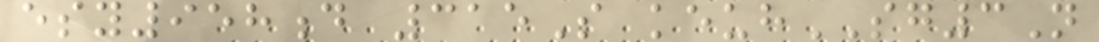esy958d 315S keuhSG3N
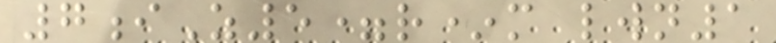7iZ5=r*m lwn1
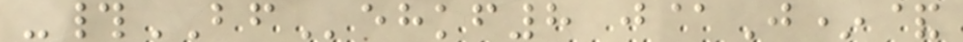-#BFehkf8 j@J*&
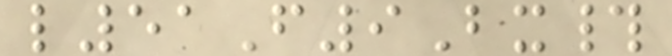l51F9Bx#
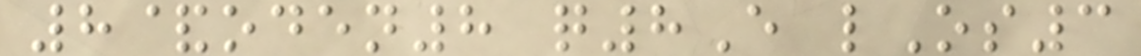8&oden8 q8E lOs3
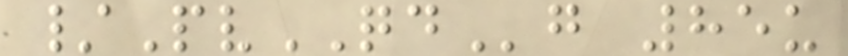/PvQDg 85u
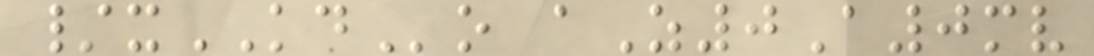/xKDo aZ0A0mv
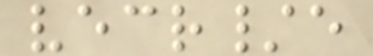vecr/e
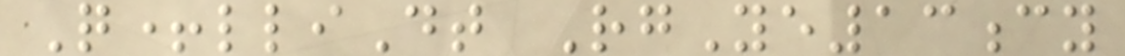Q+lliDt RgYe13cy
